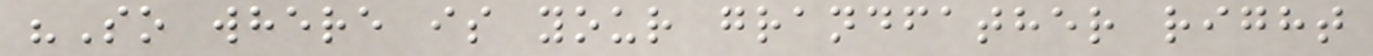"So where is your grandfather right
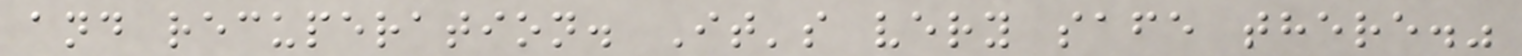and recuperation. It's very safe there."
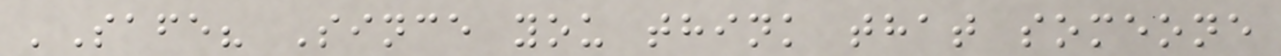'Safe? Since you think that someone
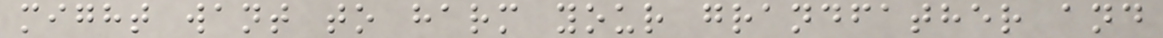might want to harm your grandfather and
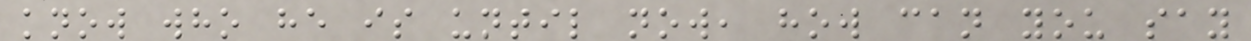know who he is until now, how can you say
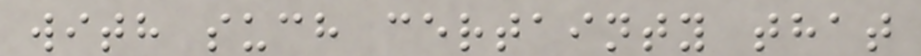with such certainty that
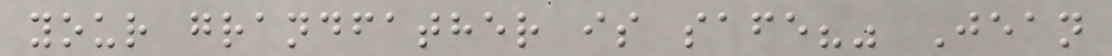your grandfather is safe?" Jean
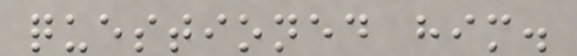questioned him.
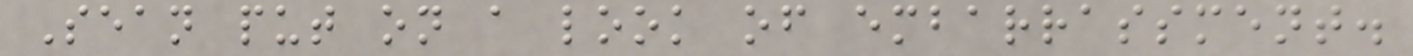Sean put on a look of embarrassment.
